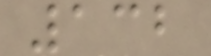132
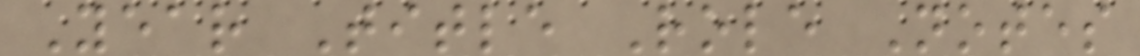Year Title Role Notes
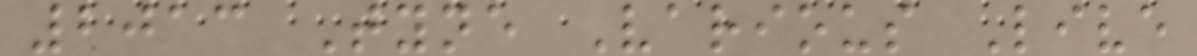2013 Tyne Various Live
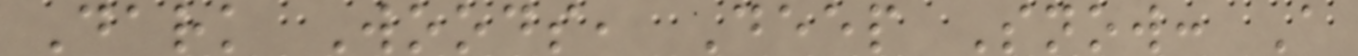Dark Woods, Deep Snow: A
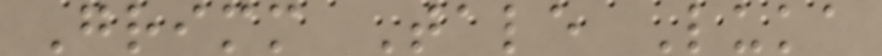Grimm Tale Luka
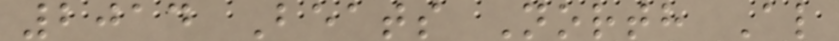2014 Beats North Al
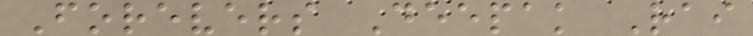Forevers Deepak Rai
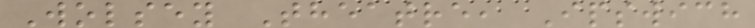Wolsey Theatre, Ipswich
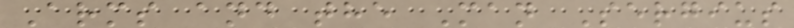Arms and the Man Sergius
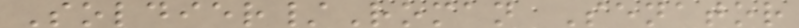Soldier/Roman Senator
